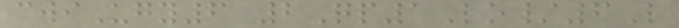cwiUgy6 2Qp1Lo/6L
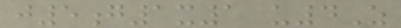j5g1x1 u4Z
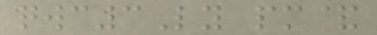qwc3Ly pm&
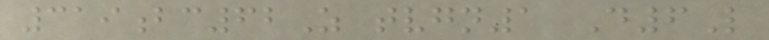319bc62Z tvgn1 D6L
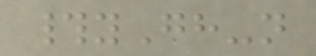#yGh-n
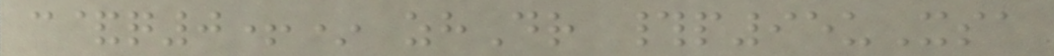c&q0+* zhDr #p95uXsa
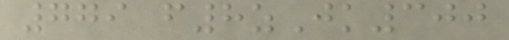779 f8zJk300
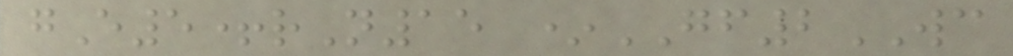gE5+rN15 *GF2WC
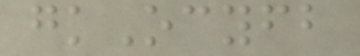gkOcyfb
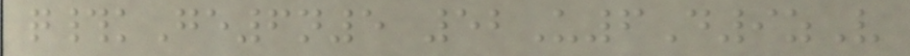q#kGe6n5 52U6D9zV
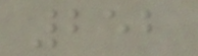252
